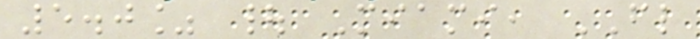5.0% | Miami, FL
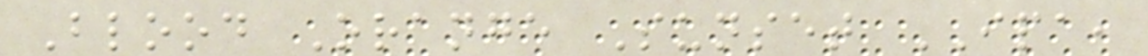Blood Orange Sunset IPA,
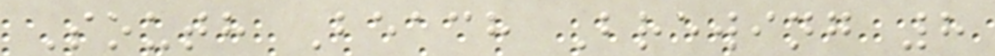South Beach Brewing 8
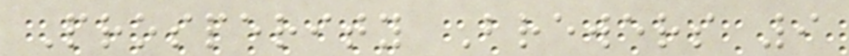Prosperity Brewers 9
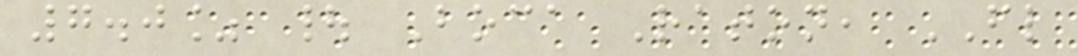7.0% | Boca Raton, FL
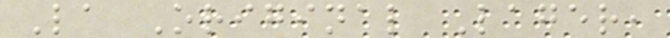La Original Lager,
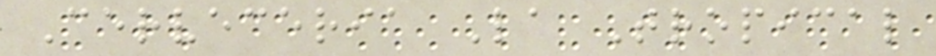Cerveceria La Tropical
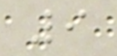9
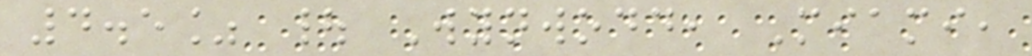4.5% | Wynwodd, Miami,
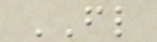FL
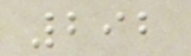292
